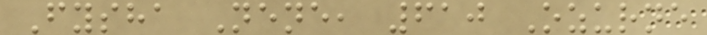Fysha Nene, 610 Ozurne
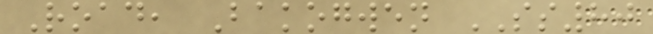Road, Bakogwen SS80
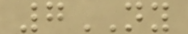7NY
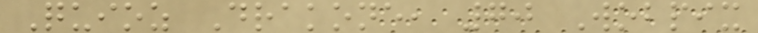Quioz Drakone, 70 Wobpix
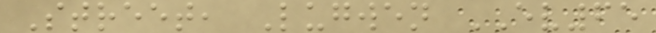Street, Lugwen EV65
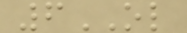6OL
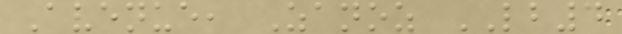Avenue, Zanoz LB4
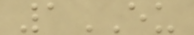1EU
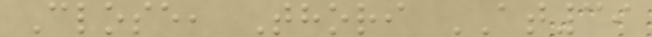Close, Thori AT39
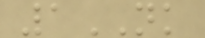1NK
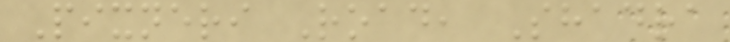Pixneri Road, Shadra
